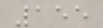155
